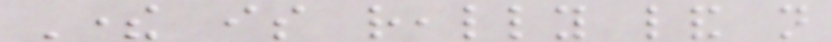There is really land not
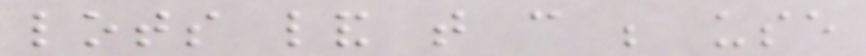lots land that can be use
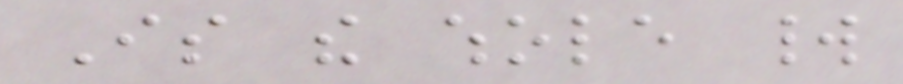Is the whole world
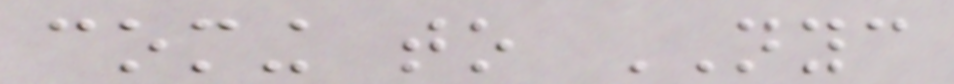coming to NYC
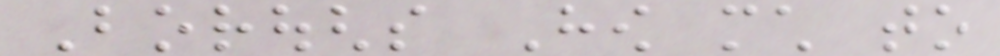Boroughs How much to
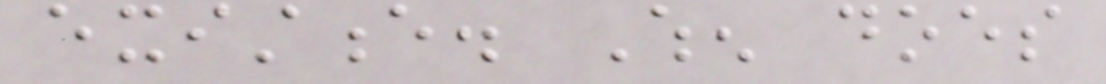existence. When does
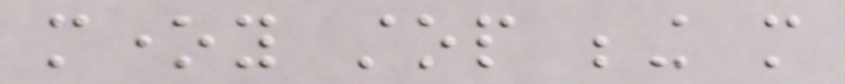money stop being more
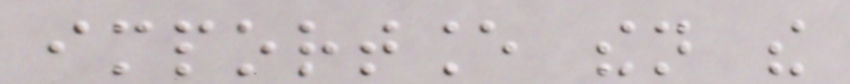importance then the
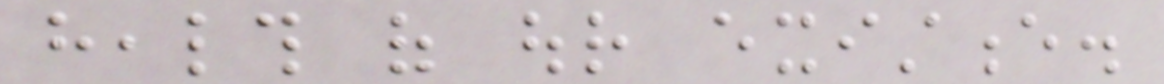health of our existence.
